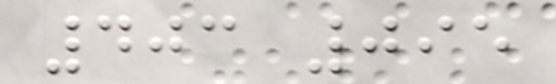403 095
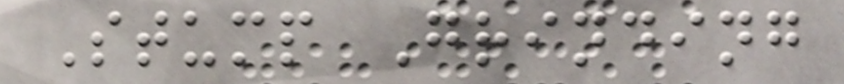Stump Grinding
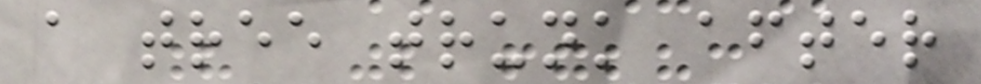a tree trunk after
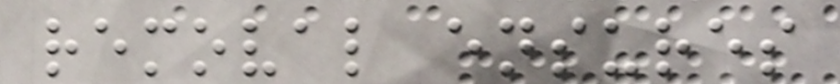removal ensures
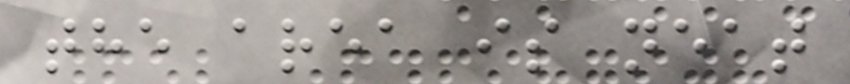the area is neat
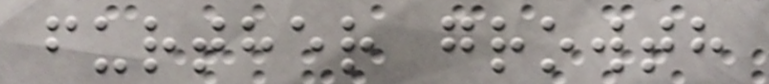further growth
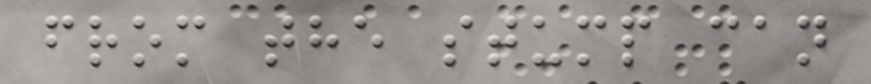from the stump can
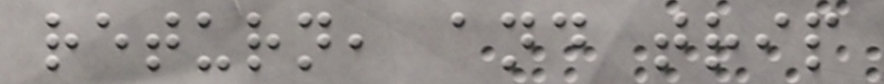return, and trip
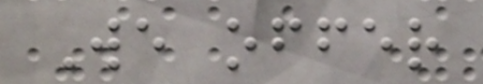We offer
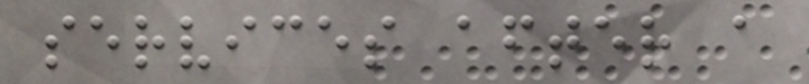services after a
